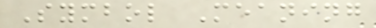Symbol Meaning
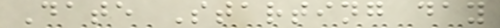Date Starting day
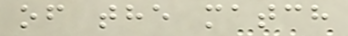of the match
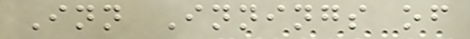Inn Innings of
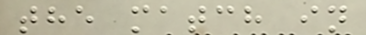the match in
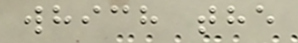which the
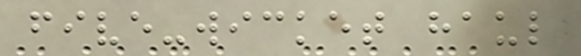five-wicket haul
